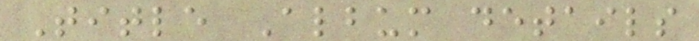Title Album details
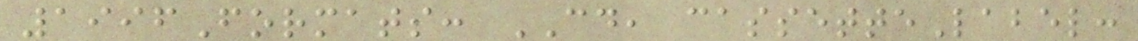1996Formats: CD, cassetteLabel:
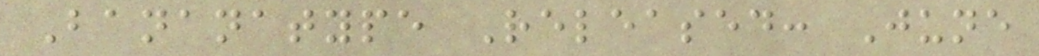Bananatype Released: June
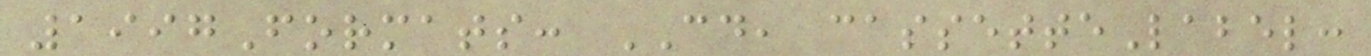1997Formats: CD, cassetteLabel:
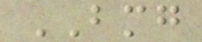BMG
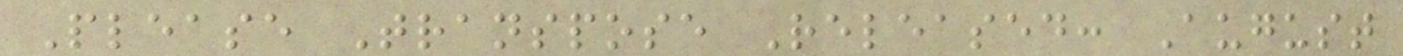Please Transpose Released: August
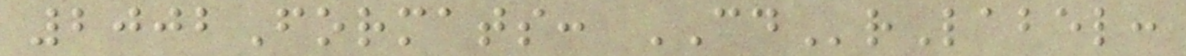2002Formats: CDrLabel:
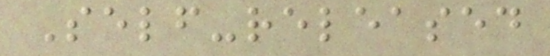Self-released
